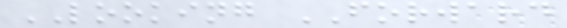LOOKING FORWARD
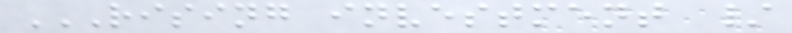RISING INVESTMENT /
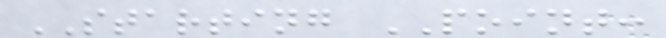STARTING POINT:
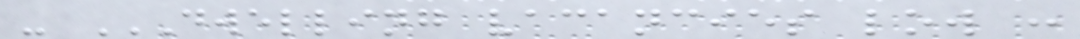- DWELLING VACANCIES LOW :
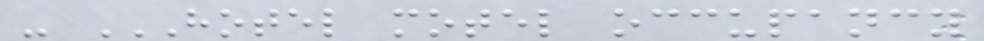- HOTEL MOTEL OCCUPANCY
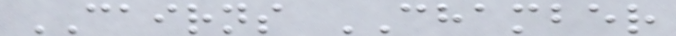CAIRNS CHAMBER
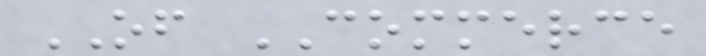OF COMMERCE
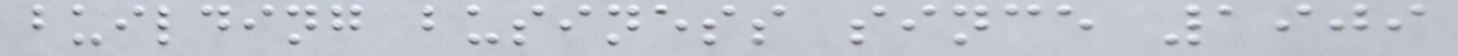building business since 1909
